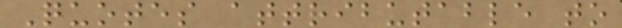Quotes attributable to
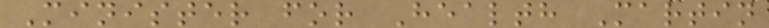Minister for Health Martin
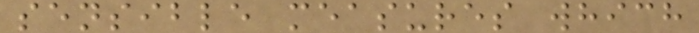sensible measures which
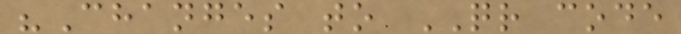"Changes to QR code
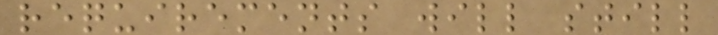requirements will still
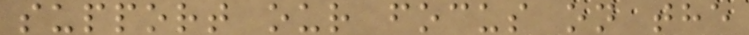support our focus on the
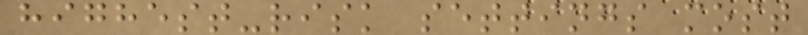highest-risk settings most
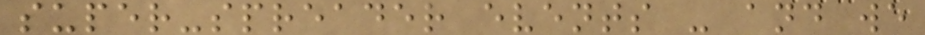super-spreader events - and we
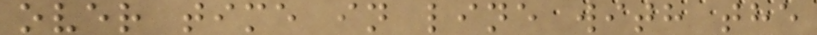over time in line with the
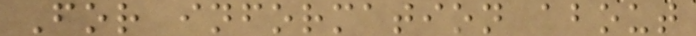For information about
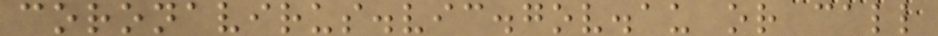coronavirus.vic.gov.au or call
